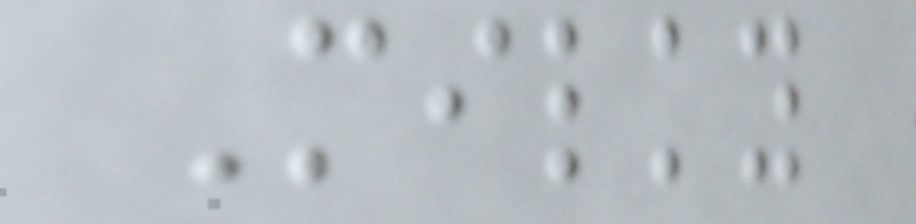Milky
